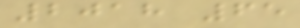2018 65
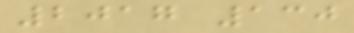2017 130
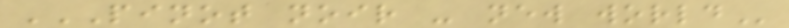PINOT NOIR - NEW WORLD
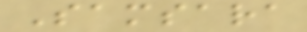Samsara
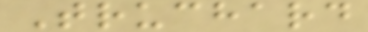Truchard
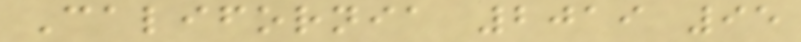California 2019 95
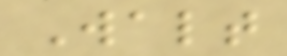Walt
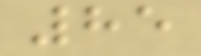85
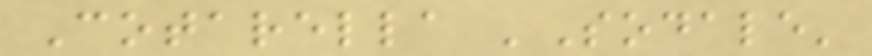Cotarella 'Sodale'
